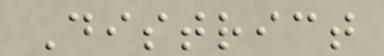District
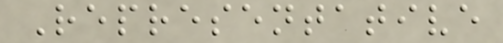Representative
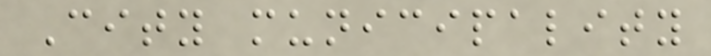City municipality
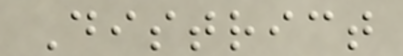District
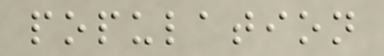population
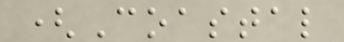(Coastal
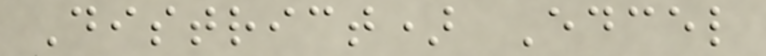District) Edcel
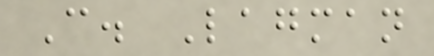C. Lagman
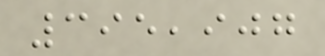395,907
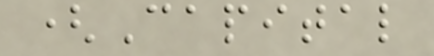(Capital
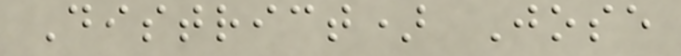District) Jose
